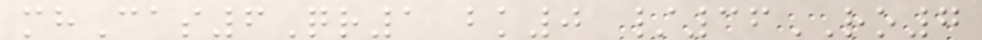mhCas6Qr1 bk0 /36RO7
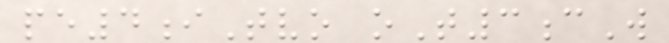pe4iTvo oT3cW
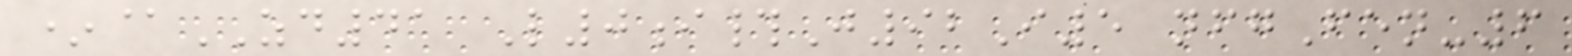*@ZD41 L0i#J92I5 nfgFen-6
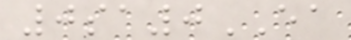0sa0EA
